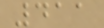411
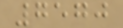7570
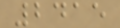2415
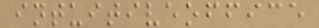intuitiveoffice
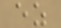ez
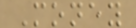Money
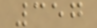357
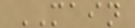MAIN
